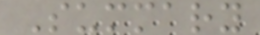Summary
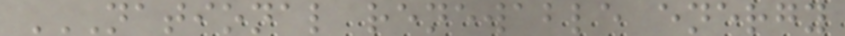NATIONAL RENEWABLE ENERGY
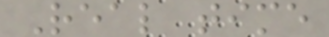Real time
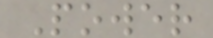Power
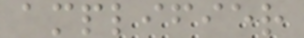amplifier
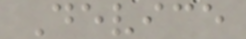Device
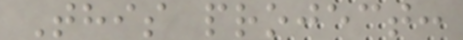This project:
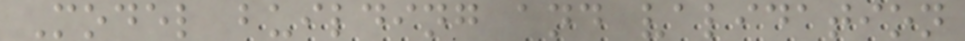Model building and validation
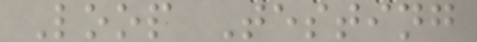Loop Testing
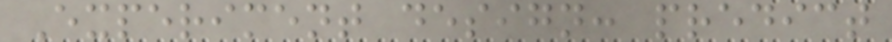Experiment design: predict
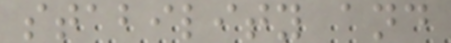stability and
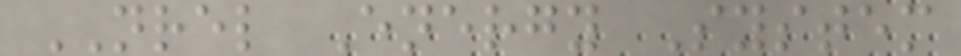NREL Energy System
